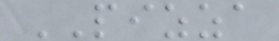PIZZA
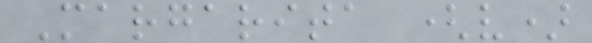Margarita (v)
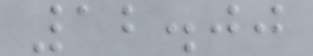12.00
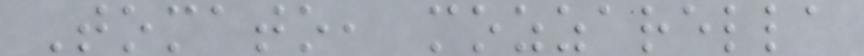Tomato, mozzarella
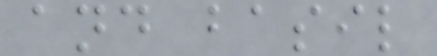and basil
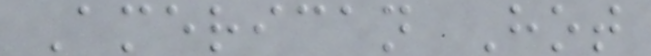American Hot
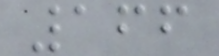166
